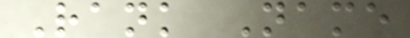Rank Name
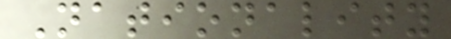Nationality
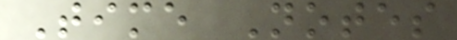Time Notes
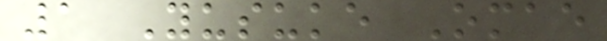1 Yusuke Omae
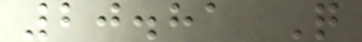20.81 Q
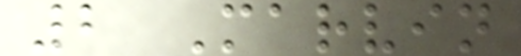2 Marvin
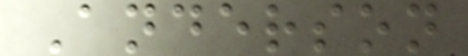Anderson
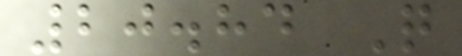20.84 Q
